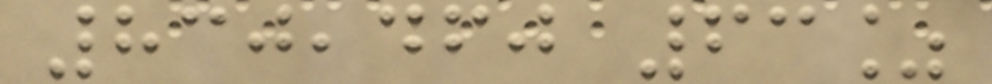830,460 63%
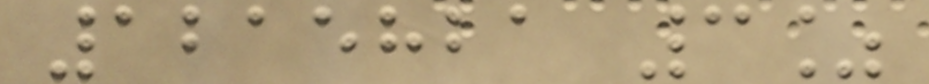1215821 3%
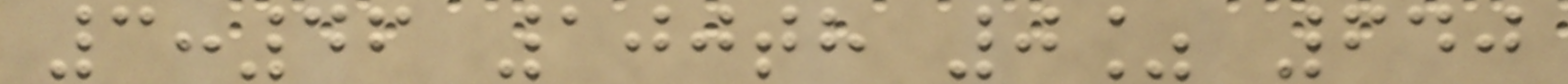3:46 100th 0% 640
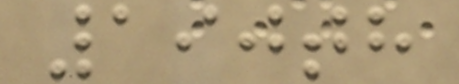190th
